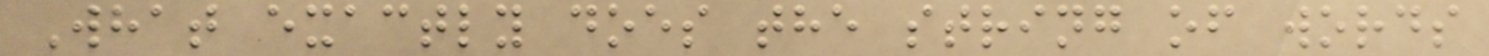What exactly does the string of words
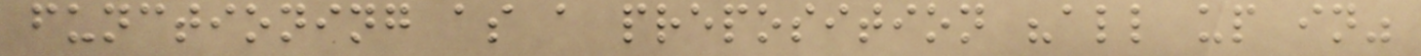functioning as a preposition "all up in"
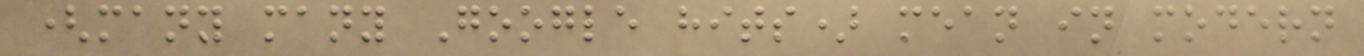(many many Google hits) mean in modern
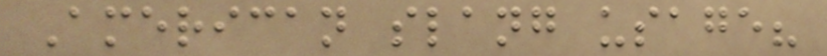American slang usage?
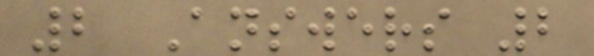2 Answers 2
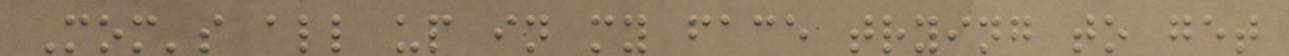Mom's all up in my face trying to get
